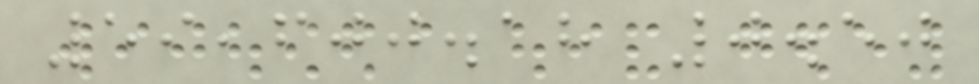59,600.18 0.50
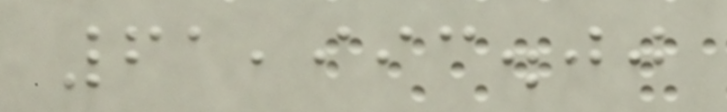61,993.00
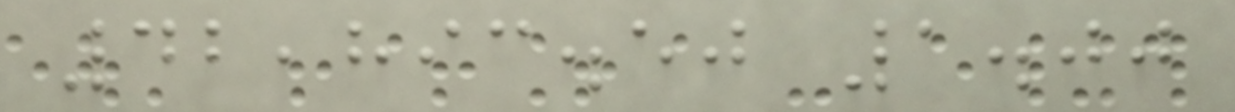42,893.50 1.00
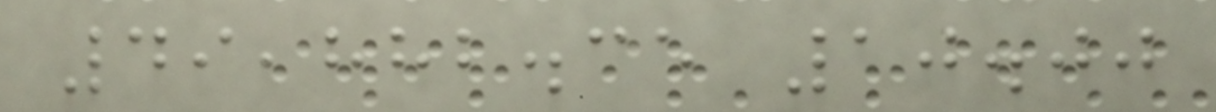49,882.35 10.00
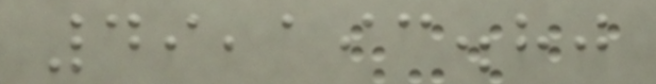49,193.80
